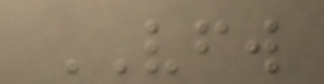VFW
